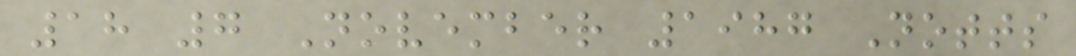18 7 November 1987 Notts
